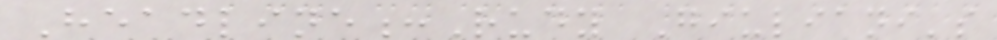Headline:Rudy Giuliani's
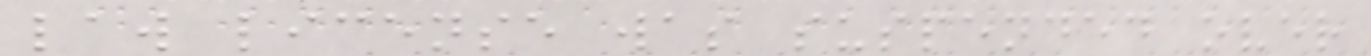law license was suspended over
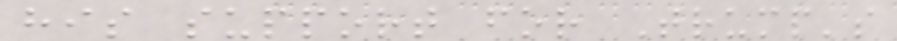his support for Trump's
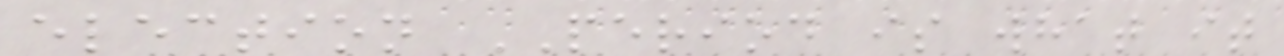election PERIOD is what it
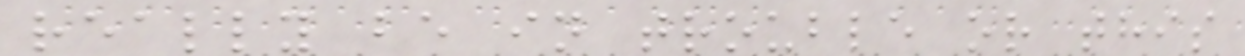really be in trouble or this
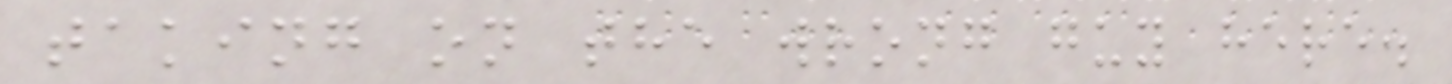taking on the wrong guy here.
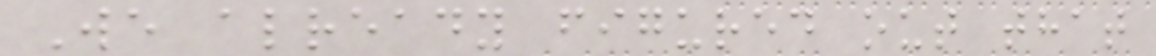We already figured out that
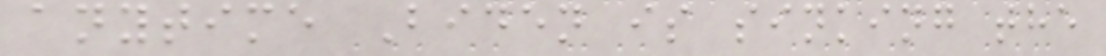anytime Biden is sinking the
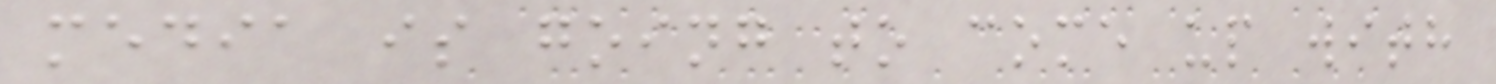media is going to come up with
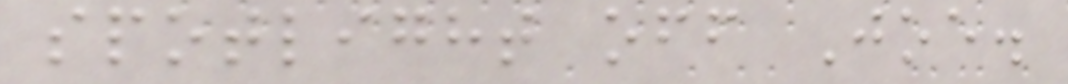spotlight off Joe.
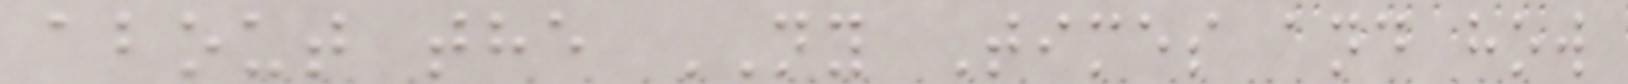about the NY Times and how
